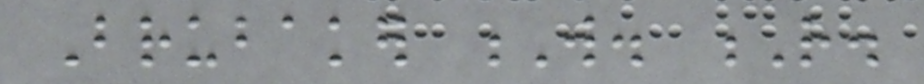Brubaker W. R.
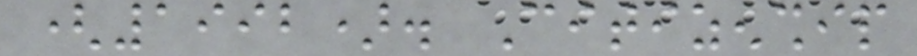(1992). Citizenship
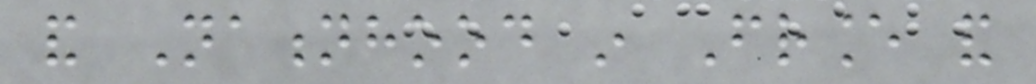and Nationhood in France and
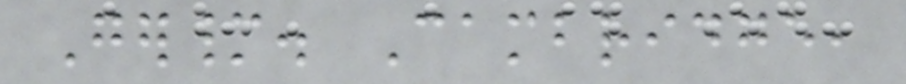Germany. Cambridge,
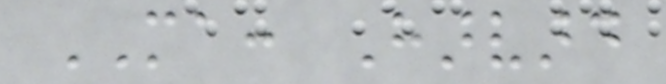MA: Harvard
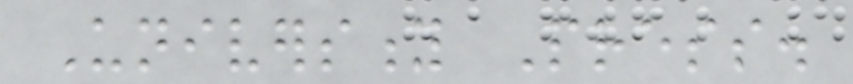University Press.
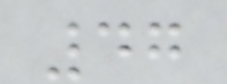47
